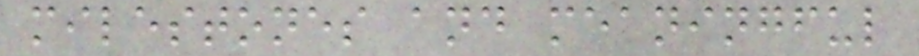milestones and meaningful
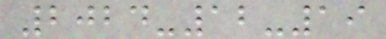2024-12-19
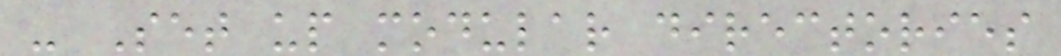- Set up modular directories
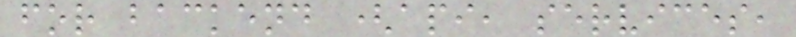for backend (api, services,
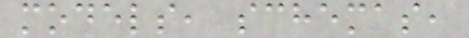models, schemas,
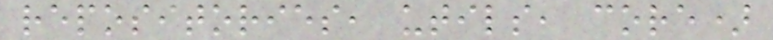repositories, utils, core)
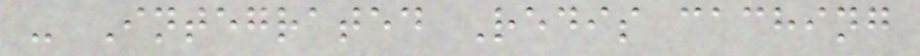- Integrated Redis caching
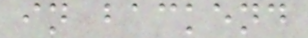in backend
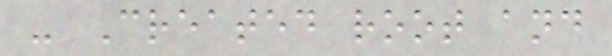- Created root and
